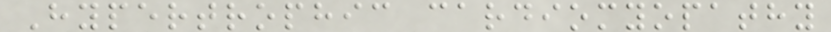Hypertrophic cardiomyopathy
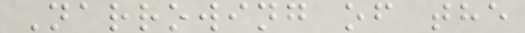Narrowing of the
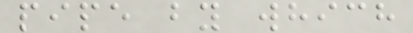pipe by which
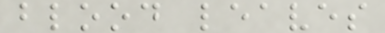blood leaves
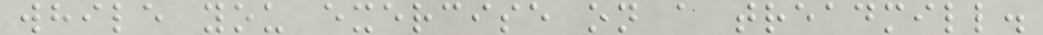while you exercise on a treadmill.
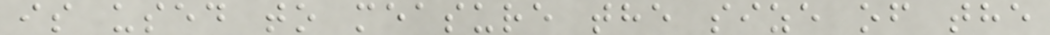is used to measure the size of the
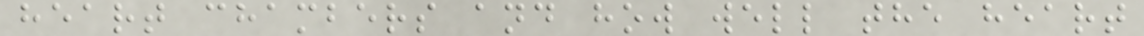heart chambers and how well the heart
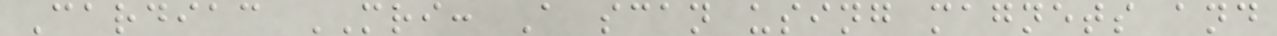Cardiac MRI: A scan using magnets and
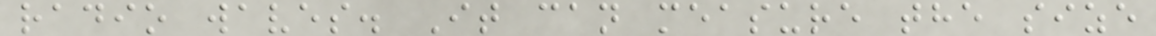radio waves. It can measure the size
